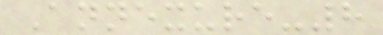Annexure-8
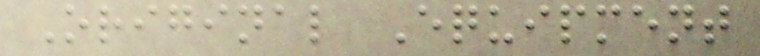Original Equipment
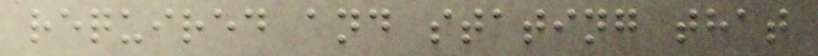required and stating that
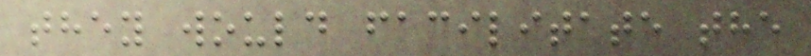they would facilitate the
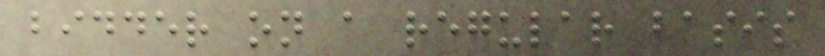bidder on a regular basis
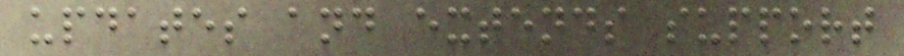updates and extends support
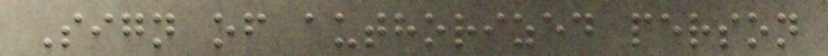Sign of authorized person
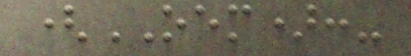(OEM):-
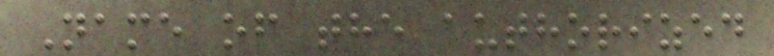Name of the authorized
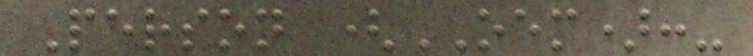Person (OEM):-
